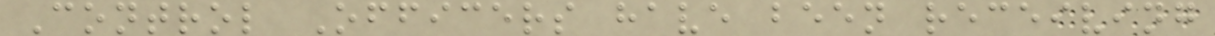Control Officers have been receiving
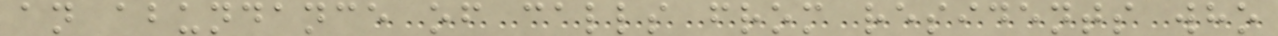an abundance of calls from residents who
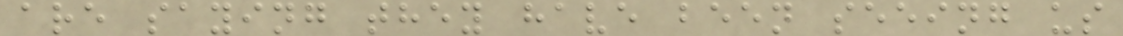are saying they have been seeing us
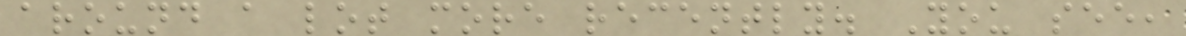around a lot more recently. You see,
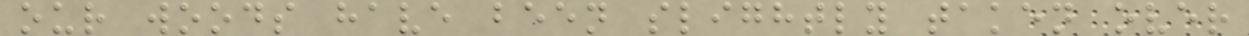our woods have been slightly taken over
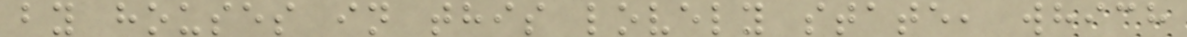by houses in this lovely state, which
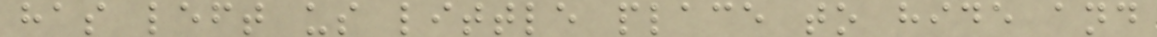has left us little place to hide and
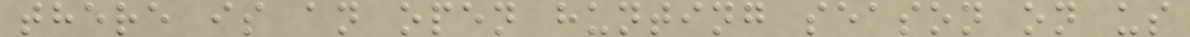there is an open hunting season on us
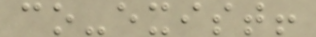co-exist!
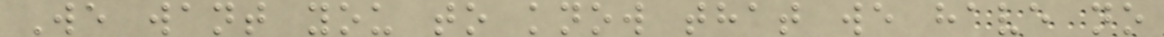We want you to know that we have no
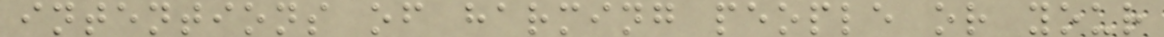intentions of harming people or your
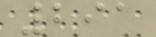291
